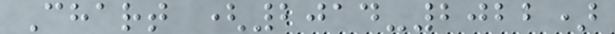Chart (2014-2022)
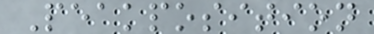Peakposition
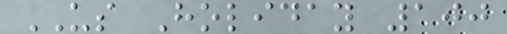US Holiday 100
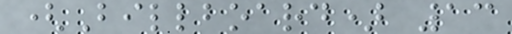(Billboard) 13
